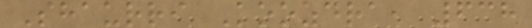Shaurri Koozdra, 638
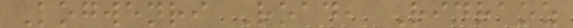Kogwenri Road, Ridraoz
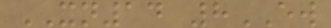XN14 8EW
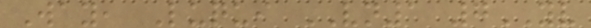Way, Luqui VN1 7YV
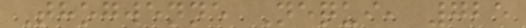Thogwenne Nequi, 725
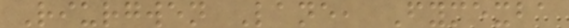Riurgwen Lane, Fymexba
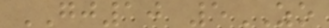GJ10 5ZO
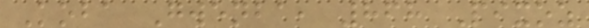Koba Gwenba, 868 Pixoz
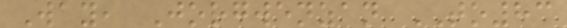Way, Jorgwenzan TO83
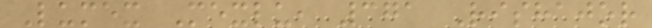Lumex Mexlu, 371 Rishajor
